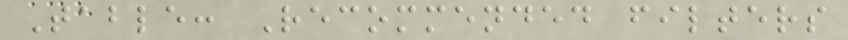Table: Recommended filters
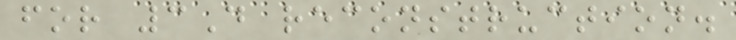for 3D reconstruction.
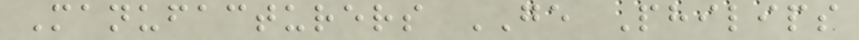Manufacturers GE Philips
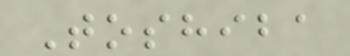Toshiba
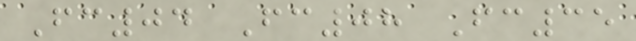Fc04 Fc08 Fc35
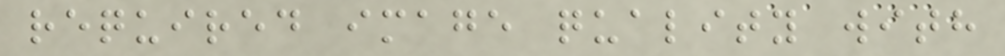required image quality with
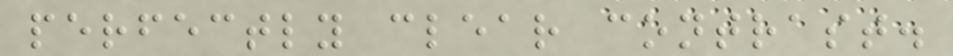perfectly clear contrast.
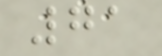71
